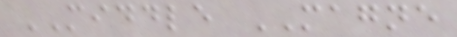MIDDLE MAGNE
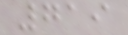719
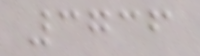3736
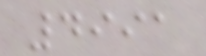4991
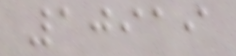10919
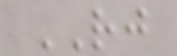RJ
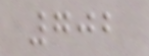702
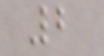2
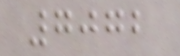7072
